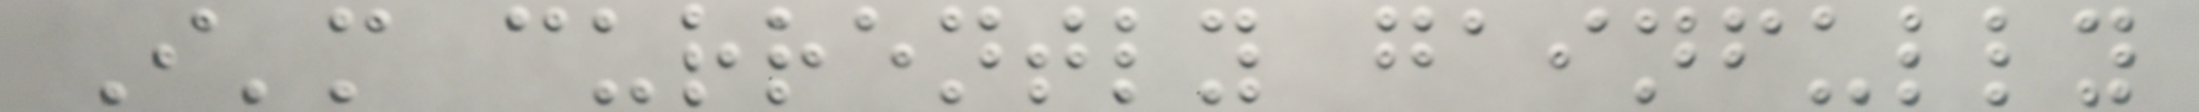I'm currently gainfully
